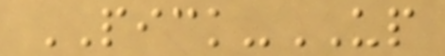PICK-UP
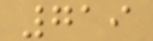719
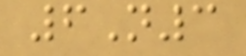6N3
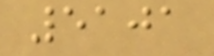5101
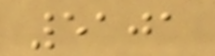5101
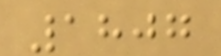1807
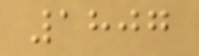1807
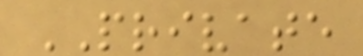PRIVATE
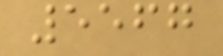5567
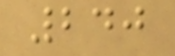240
